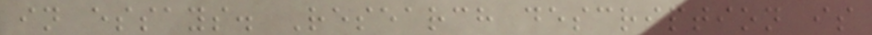in essays. Research description is
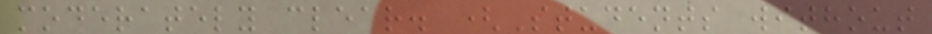moderately clear. (Students without
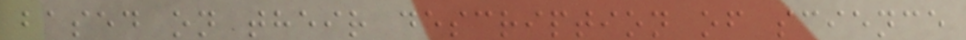based on their description of science
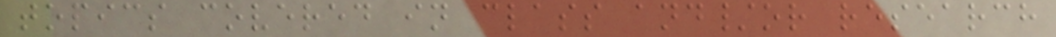topics covered in class and/or research
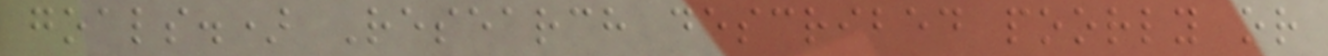goals.) Research described poorly or
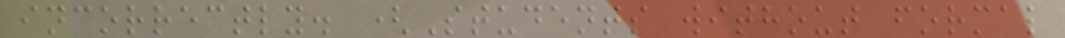incorrectly. (Students without formal
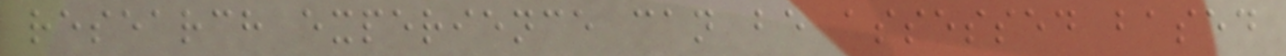research experience can be assessed based
